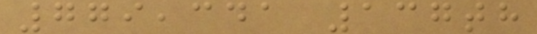779,341 137th
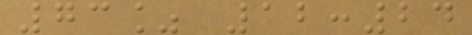73% 12:24
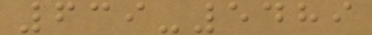639-5489
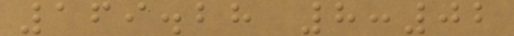169.28 8:02
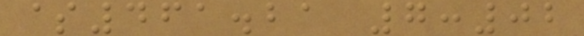$461.21 7:02
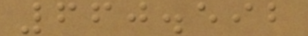660.592
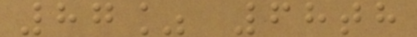87% 68th
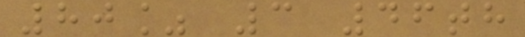80% 3 46th
